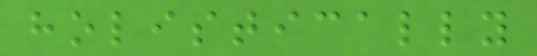holistically
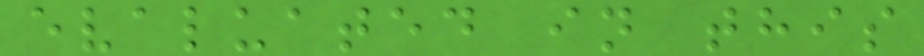evaluated in this
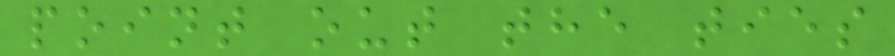point out the ties
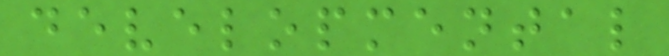developmental
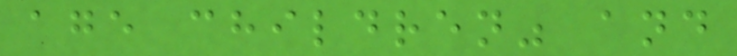age children" and
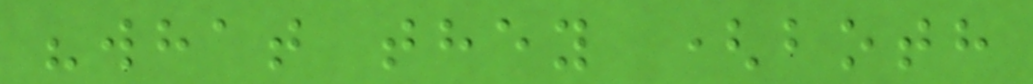"what they (both
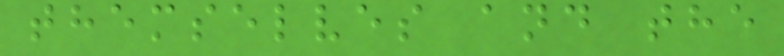themselves and the
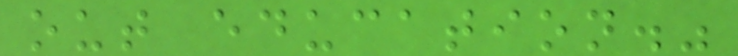out education."
